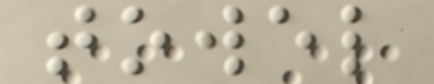towel
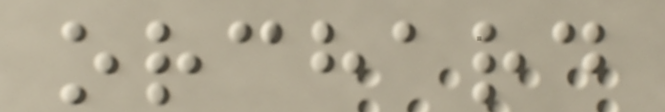orchard
